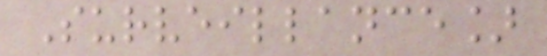Surveillance]
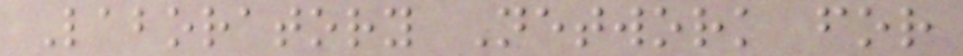Laboratory Network for
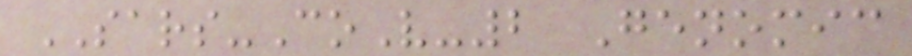SARS-CoV-2 Genomic
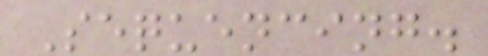Sequencing.
